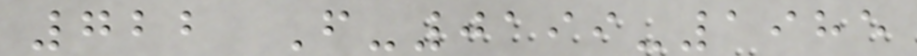722 F-0199-1985
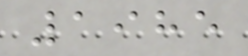1985
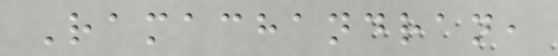Ramachandran,
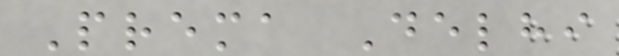Prema Delhi
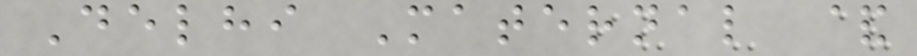Delhi Maternal &
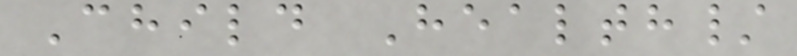Child Health/
